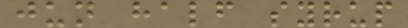jun half syrup
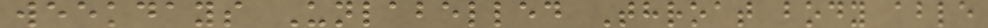weekdays Unlabelled Throat body able
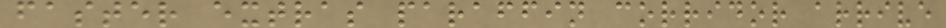faster extras paraffin corridor arrive
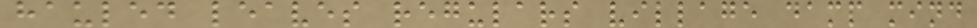hauled leaves regulars village damp mind
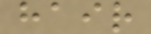hair
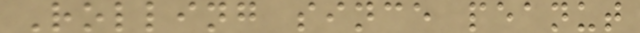Rolling since peanut
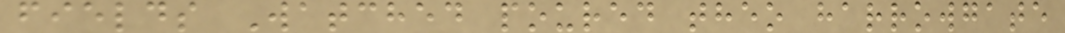fields Watched poured theo harrowgate
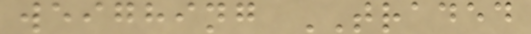weighing TRADED
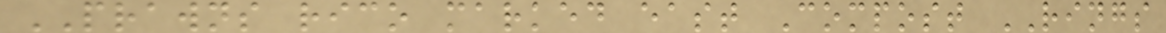PRAWNS rico marked east Compost RINGS
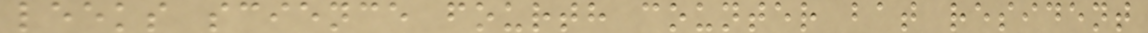leeks science fourth counter bat resident
